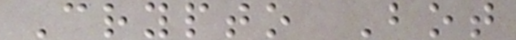Crypto Bot
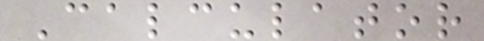Calculator
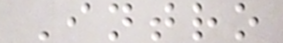Intro
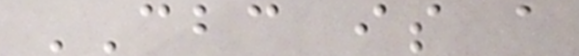CBC is a
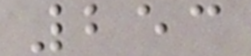253
